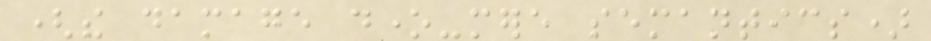(the damage done-mere semantics)
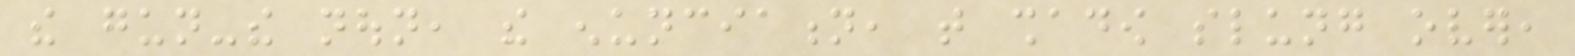the gun-the noun, the enunciation, that shadow slung over,
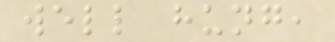well hung,
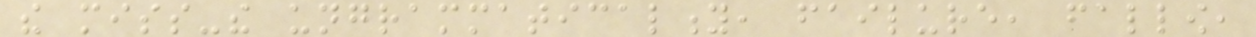the miss-the ungrammaticality, failure, fallow,
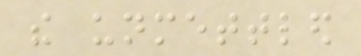the unmettled
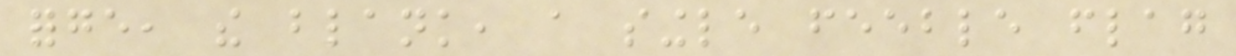forge, the blank, a single feeble flag
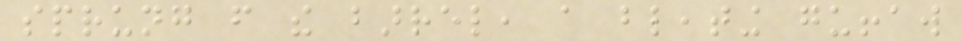sprung from the barrel, a bleating guffaw
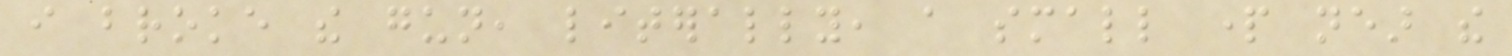i broke the gun, literally, a small part near the
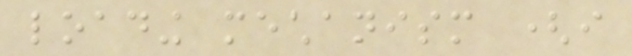loading mechanism (i
